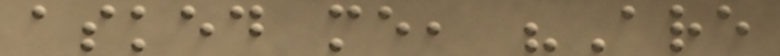asked me, "Are
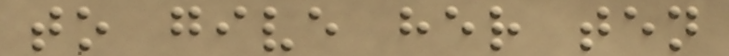to give her ten
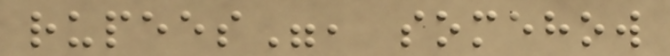rupees", somehow
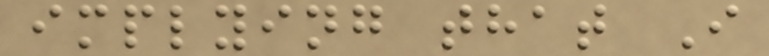implying that I
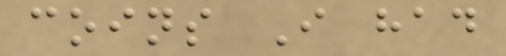coins I had
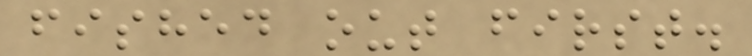fished out first.
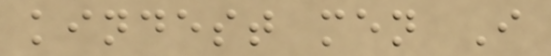kindest men I
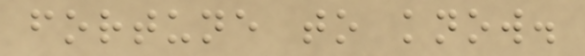fortune to know.
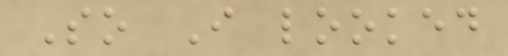So I looked
